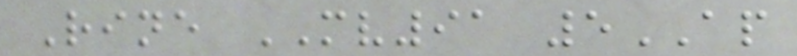Rine MV91 5AP
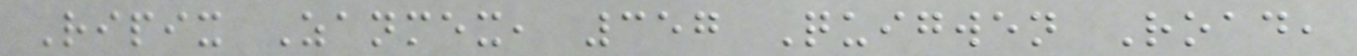Ripix Zanmex, 357 Quigwen Road,
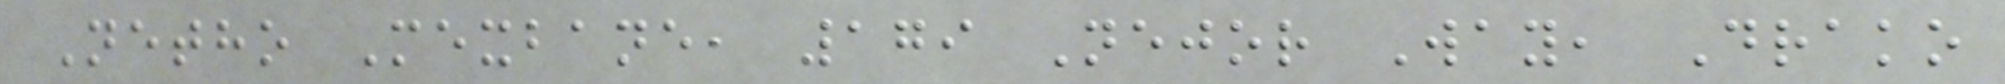Netho Mexbane, 179 Nejor Way, Drako
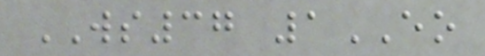WS37 1EO
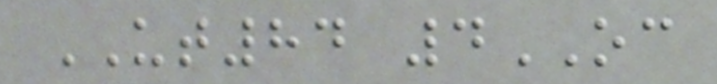UT84 4OC
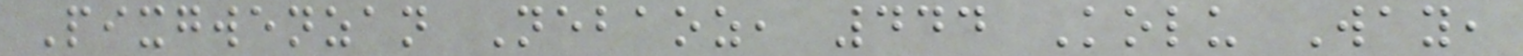Pixgwenzan Nebaoz, 444 Kolu Way,
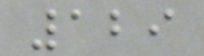129
